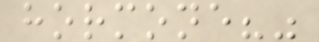hormone?"
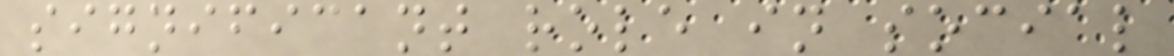significant role in social
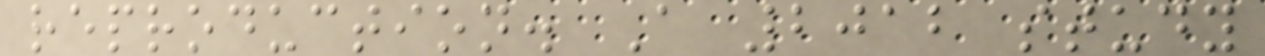reproduction. A 2012 study
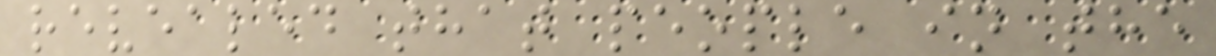revealed that people in the
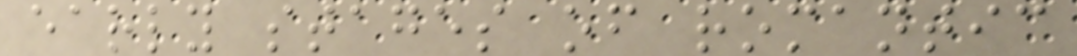early stages of romantic
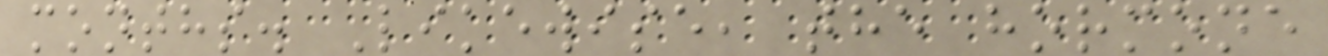months. Likewise, the hormone
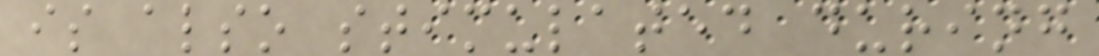is also stimulated during
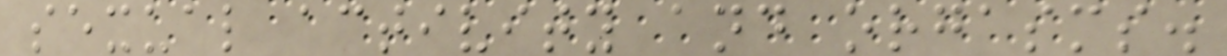sexual activity and orgasms.
